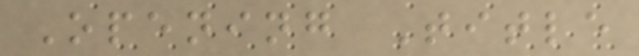Opening Title
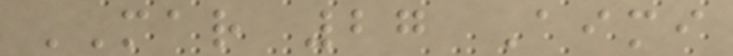MAR 27 Aimi
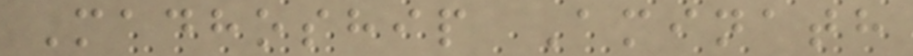Madhoship Aminath
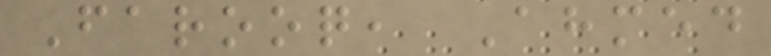Farooq, Ahmed
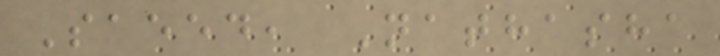Saeed, Nathasha
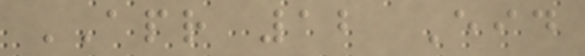APR 12 Eid
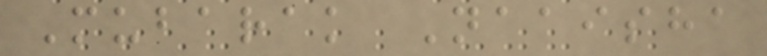Mubarak Naaisha
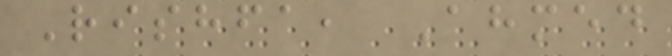Rishfa, Ahmed
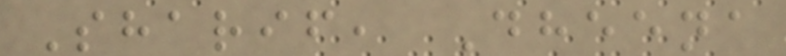Sharif, Dheena
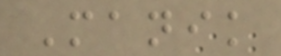Manik
